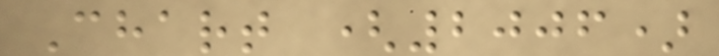Chart (2006)
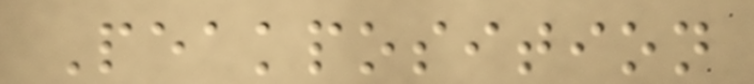Peakposition
